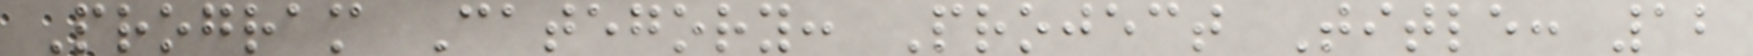Program Category: Project Title: 12
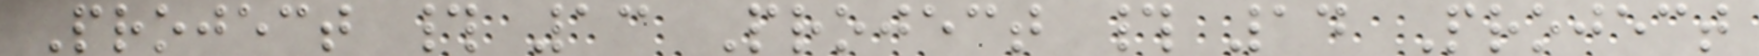Project # 13 Project # 14 Project
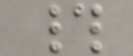#
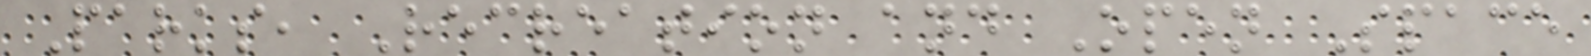Parks, Recreation and Open Space
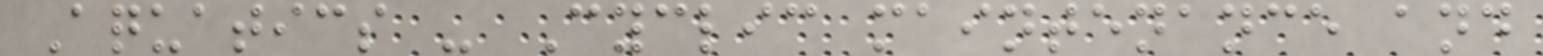Aquatics - Cyclic maintenance and
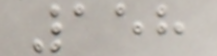158
